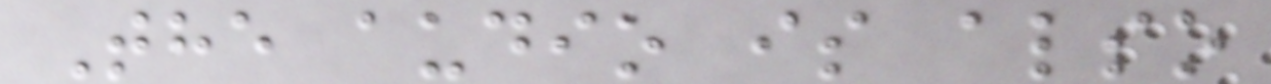The audio is also
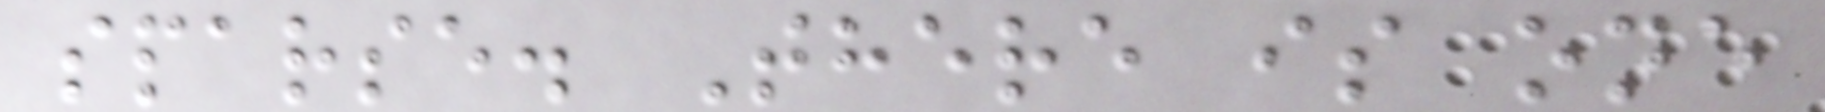sparse. There is one
